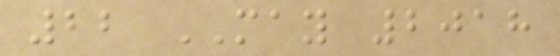22 MAY 2018
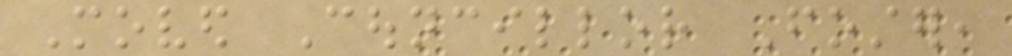Moved Councillor Foster,
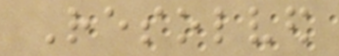Resolved
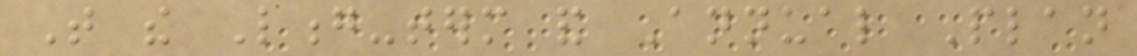That the Long-term and Annual Plan
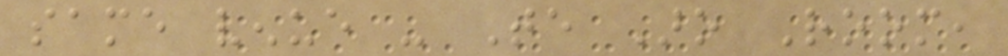same venue - Te Aro Room,
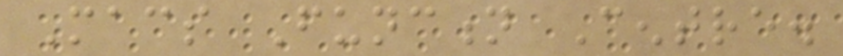Macs Function Centre.
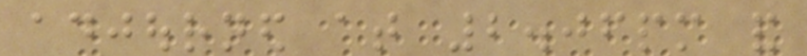adjourned at 2.06pm and
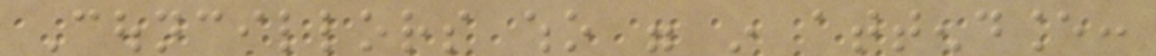Councillors who were in attendance:
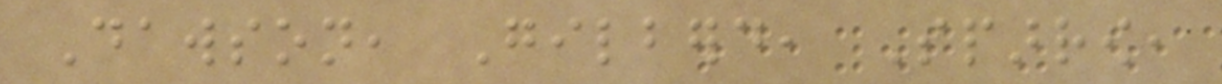Dawson, Gilberd, Sparrow,
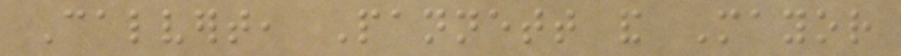Calvert, Pannett and Mayor
